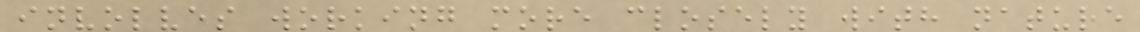involves working more closely with nature
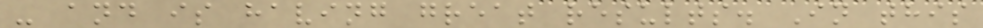- and is having great results. In this
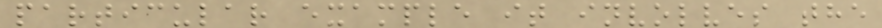particular example it involves the
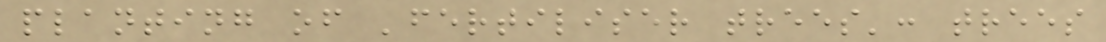planting of 'fertiliser trees': trees
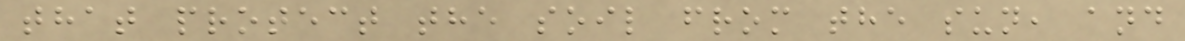that protect the soil from the sun, and
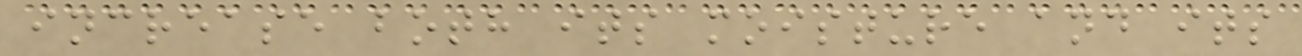increase both its moisture and its
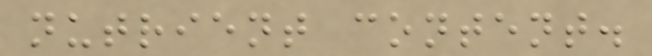nutrient content.
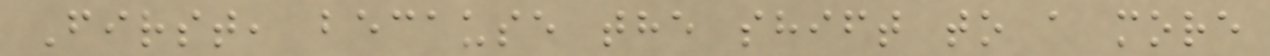First, because the shift to a more
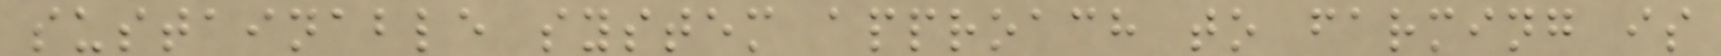sustainable system approach to farming is
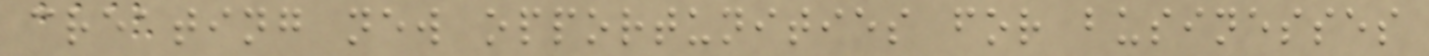creating new opportunities for businesses
